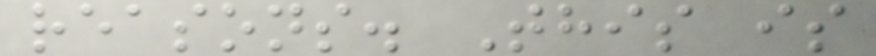reasons. This is
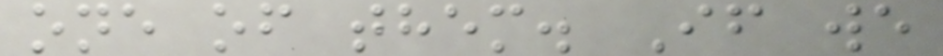one of them. If we
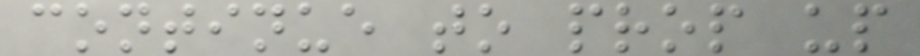continue to prop up
